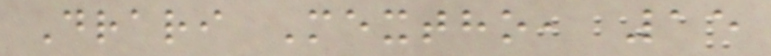Drari Mextho, 15
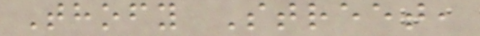Thofy Street,
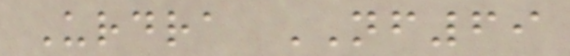Urdra NF69
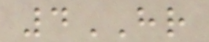4HR
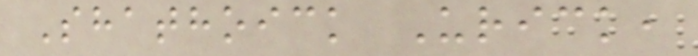Shathoick Urick,
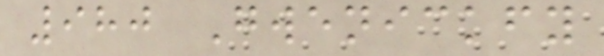980 Gwenickfy
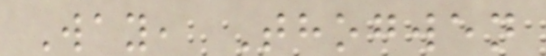Way, Thogwen
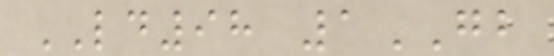LD98 1GB
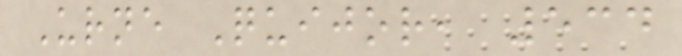Urne Quijor, 534
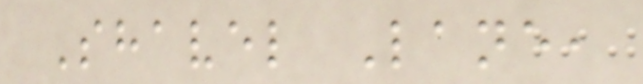Shavel Lane,
